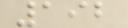192
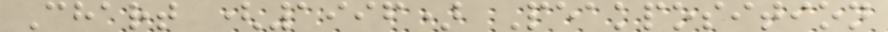Chart (1996) Peakposition
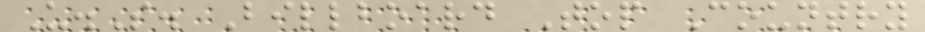U.S. Billboard Top Country
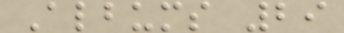Albums 29
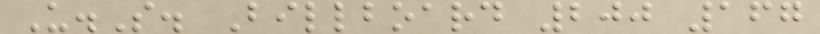U.S. Billboard 200 167
